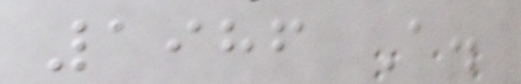1986 A.
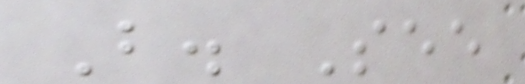B. See
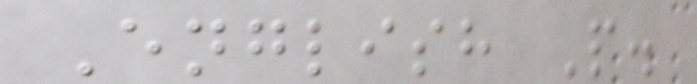English P.
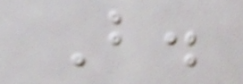B.
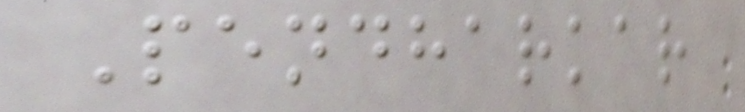Pendharkar
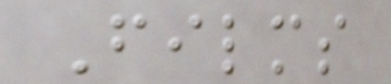Films
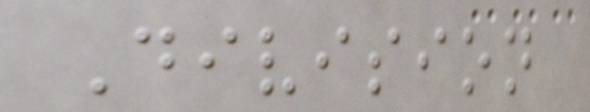Division
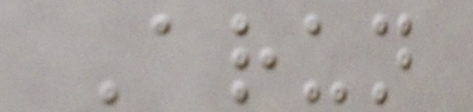Arun
